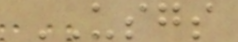USGS
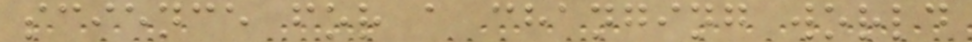science for a changing world
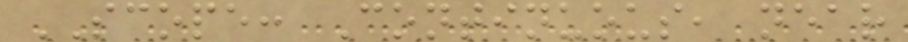SCOPE: Continuous, near
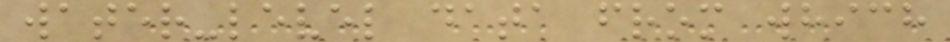water-level data from which
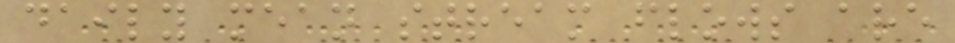daily mean stream flows are
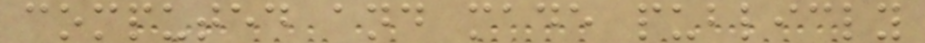computed and made publicly
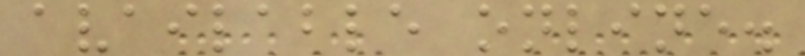available online.
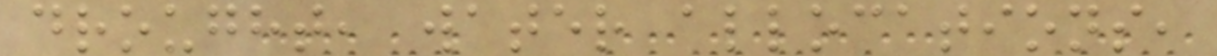drought, water allocations,
